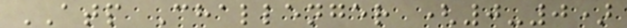ATP Challenger (0-0)
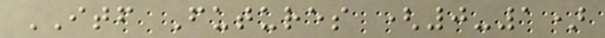ITF Futures (0-1)
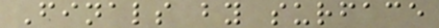Finals by surface
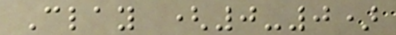Clay (0-0)
